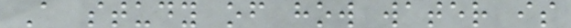A study of how water is
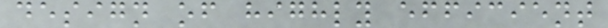design of highly efficient
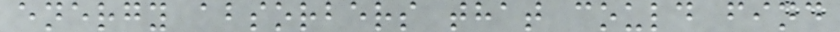energy absorbers that could find
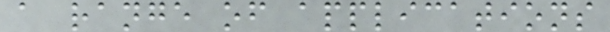a range of applications
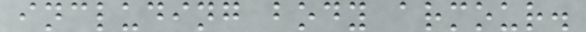including body armour.
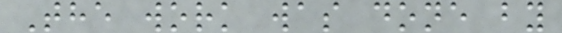The work was done by
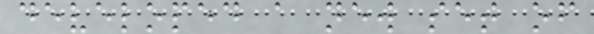developed a new set of
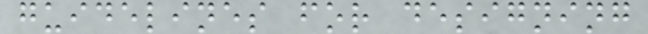guidelines for designing
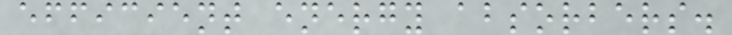efficient energy absorbers.
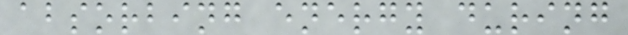absorbing energy during
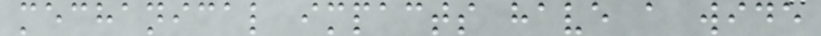mechanical impacts have a wide
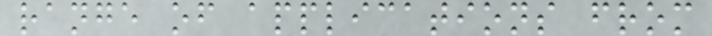range of applications from
